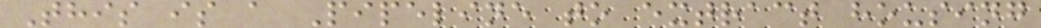This is a Pipeline to extract housing
